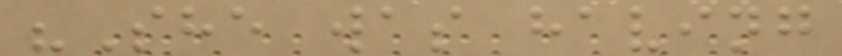"She was having
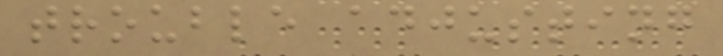trouble adjusting
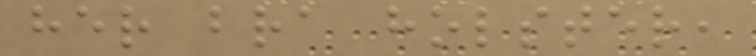her bra holster,
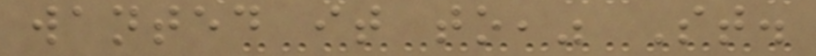wanted it to," St.
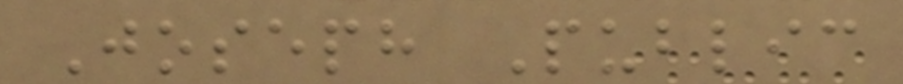Joseph Public
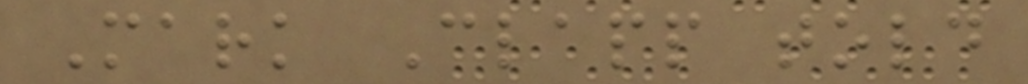Mark Clapp told
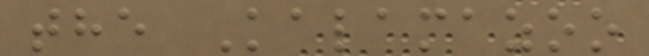the Kalamazoo
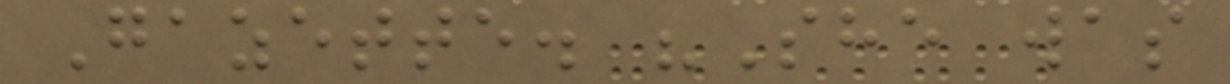Gazette. "She was
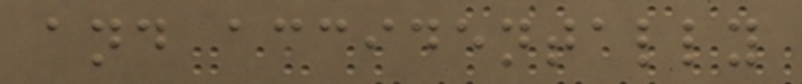and accidentally
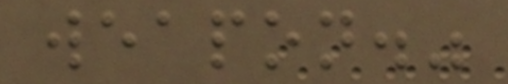weapon."
